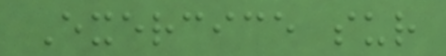Exercice sur
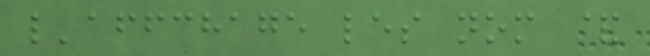l'affchage les nom &
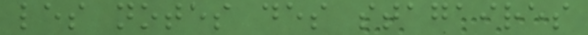les notes des stagaires
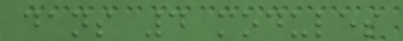dans 4 modules
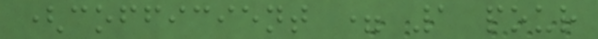(cofficient = 1 pour
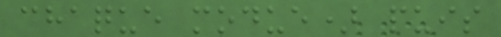chaque modue) puis
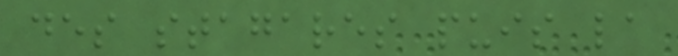des stagares puis la
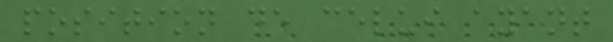position de celui ayant
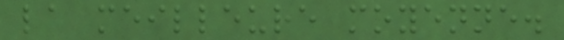la meilleure moyenne.
